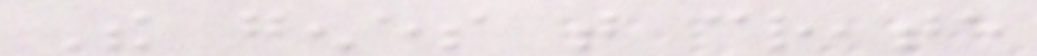The genes that create
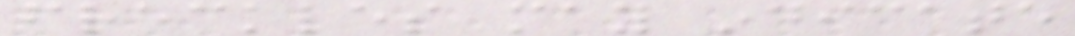freckles may indicate
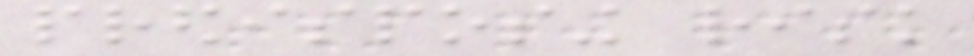predisposing risk
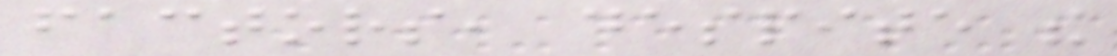factors, despite the
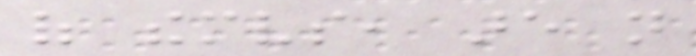of themselves, are not
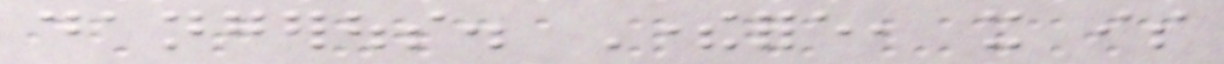dangerous. Therefore, it is
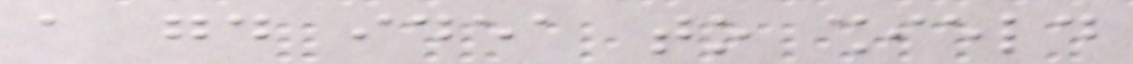a good idea to shield
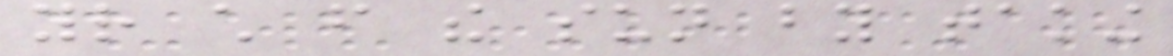your child from the sun by taking
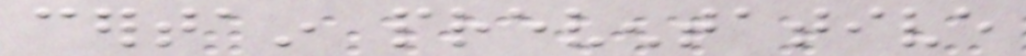certain preventative
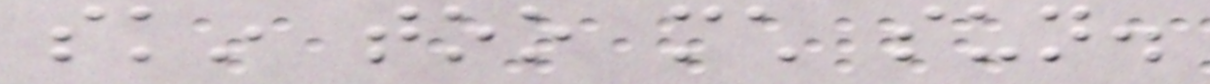skin too much sun.
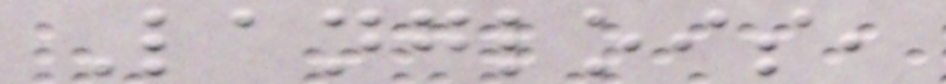Langlois,
